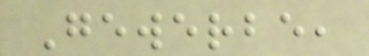Gewerbe,
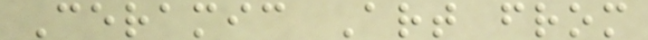Ceramic Art from
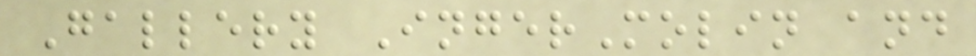Gallery IngerMolin and
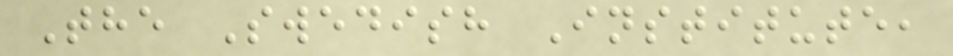The Swedish Institute,
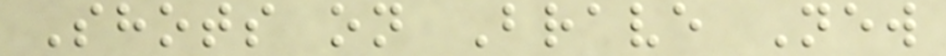Shots on Brave New
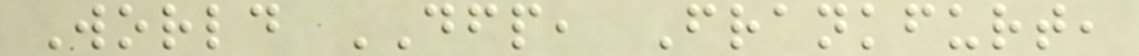World DFP, Frankfurt,
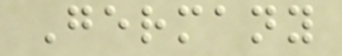Germany
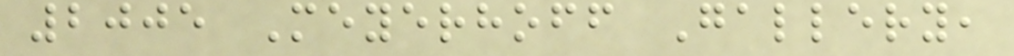2005 Meyerhoff Gallery,
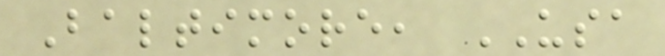Baltimore, USA
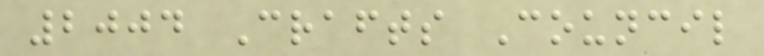2004 Crafts Council
